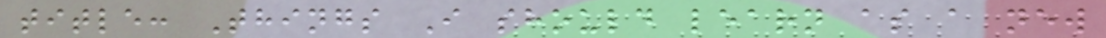title: Things I should learn as a new
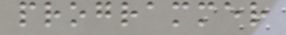programmer
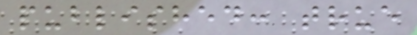published: true
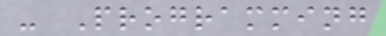- Programming
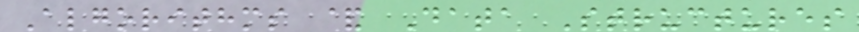Algorithms & Data Structures
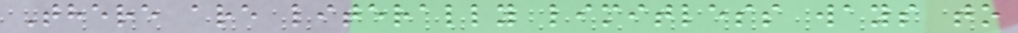There are literally limitless ways to
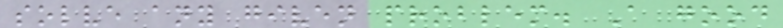solve any given problem. A good
